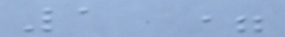1 =
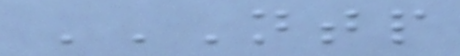NTP
